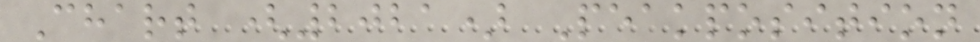Chart (2021) Peakposition
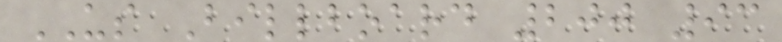US Billboard 200 93
